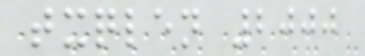txqlen 2000
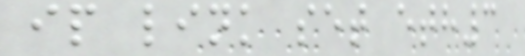ip link set eth3
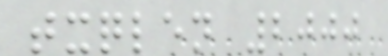txqlen 2000
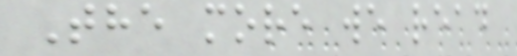The more we read
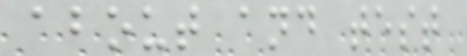about and test
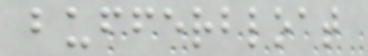bufferbloat
